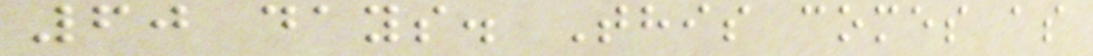60 days. This comes as
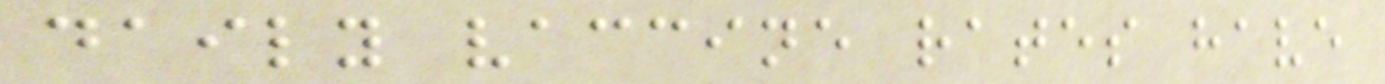daily vaccine rates have
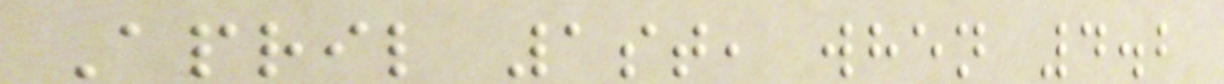April 1st, when 4.2
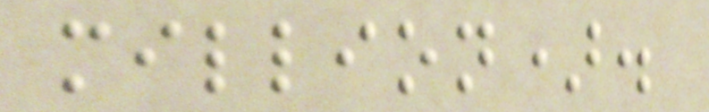million).
